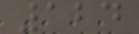124
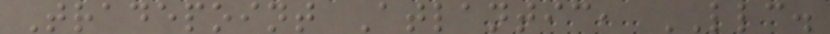Tradepoint Atlantic, LLC.
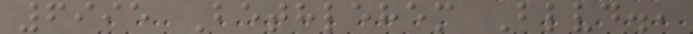6995 Bethlehem Blvd.,
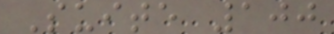Suite 100
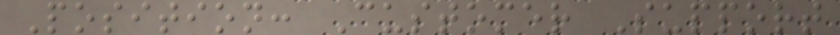Position: Customer Support
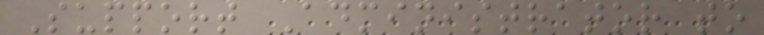Support Administrator to
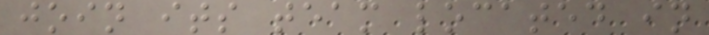join its team located in
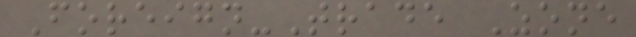Foreign-Trade Zone
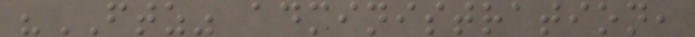"FTZ" administration,
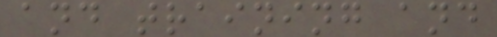and training and
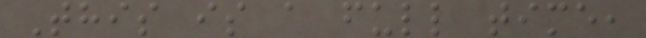This is a full time,
